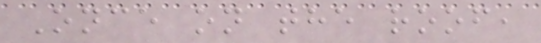Once on the roof,
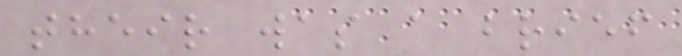their was a brief
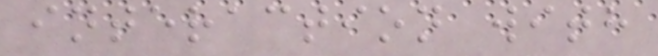interaction with
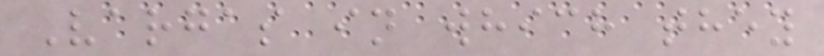Vargas in which they
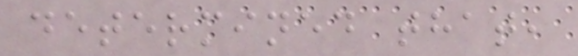determined that,
